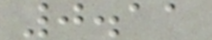0.11
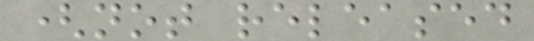(not released
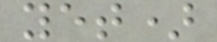yet)
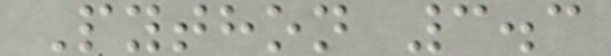Python 3.3
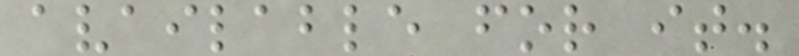available for it.
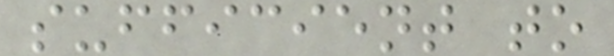sufficient to
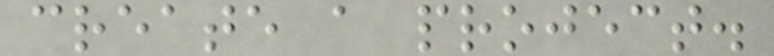create a project.
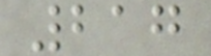217
